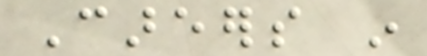Careers in
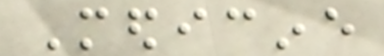Medicine
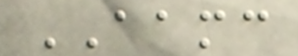AAMC
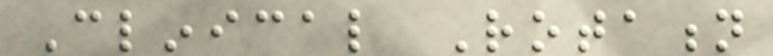Clinical Rotation
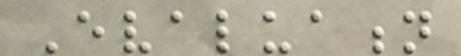Evaluation
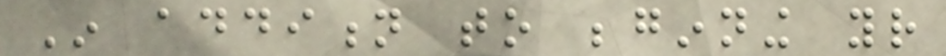In addition to beginning your
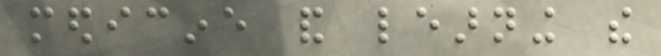medicine and learning the
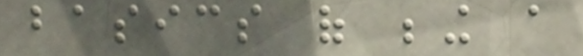basics of being a
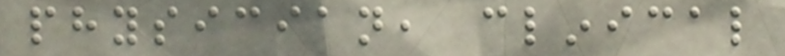physician, clinical
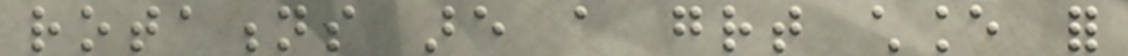rotations are a great chance for
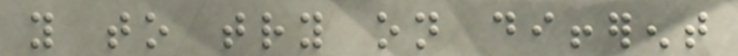you to try on different
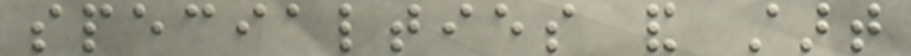specialties and start
